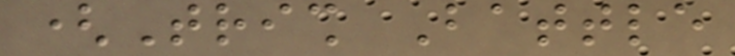(Trish Battle
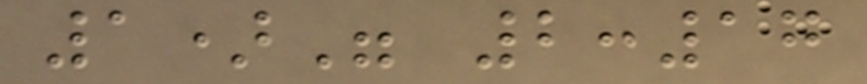1)" 2:17
